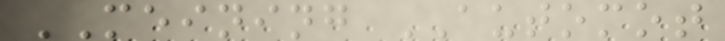MEINING AUTOMOT
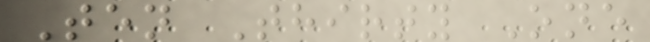Ten Thirty One
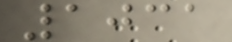1031
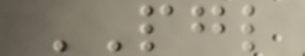PGL
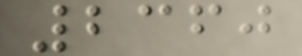2360
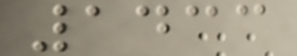1433
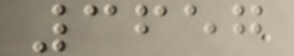3657
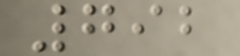792
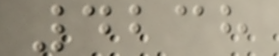4238
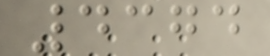4374
